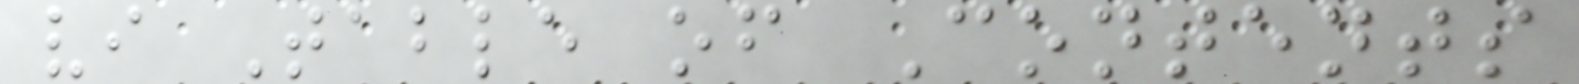vi Table of Contents
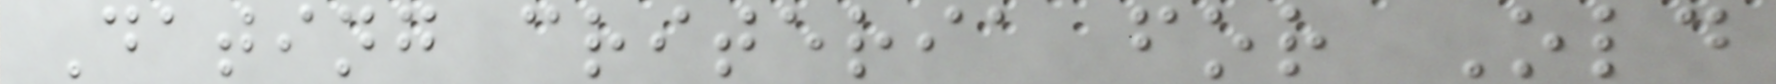Dating criteria for Old
